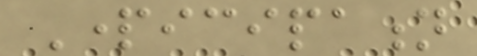Participation
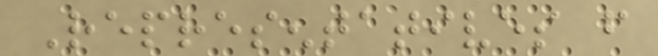Representatives from
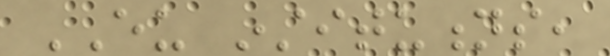EU institutions,
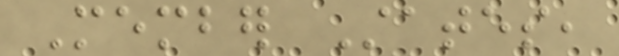Member States,
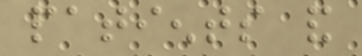patients and
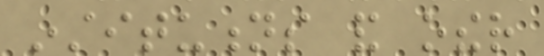institutions and other
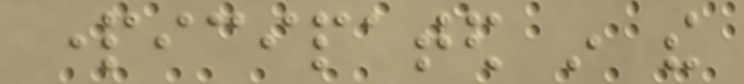participated in the
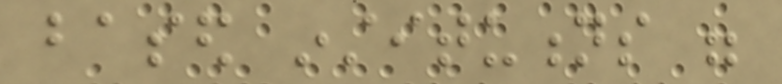based institutions were
